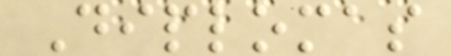Diplomas
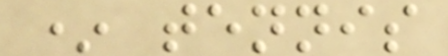* tennis
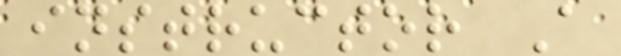instructor A
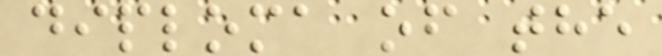diploma of the
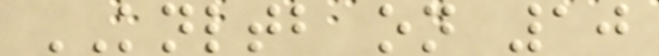KNLTB on 10
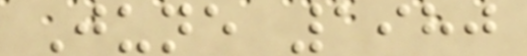June 1980
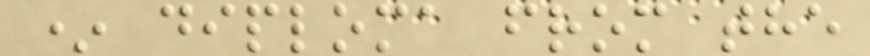* diploma from the
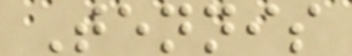Tennis
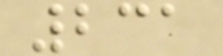231
